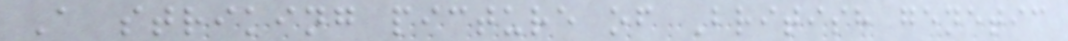A striking picture of British genetic
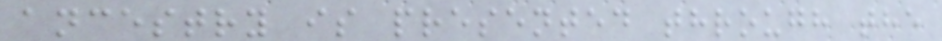ancestry is presented through the
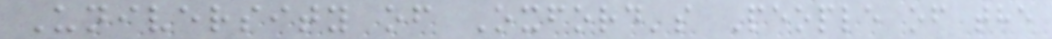University of Oxford's People of the
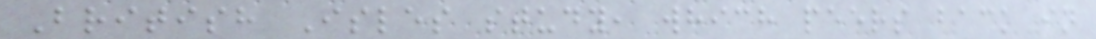British Isles study, which peers back in
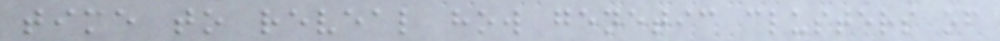time to reveal how genetic clusters of
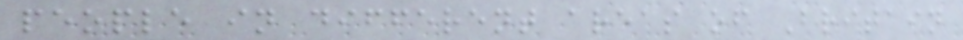people in different areas of Britain
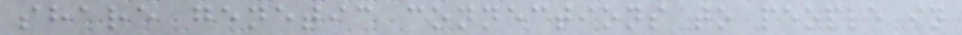share genetic connections to people in
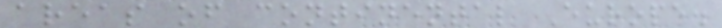areas of continental Europe.
